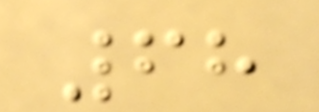68
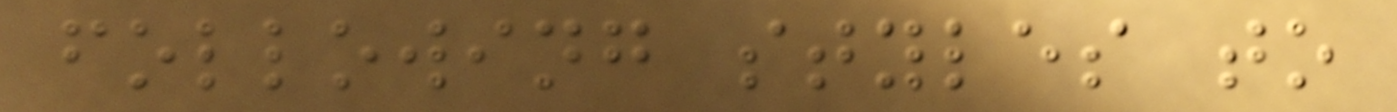following styles to
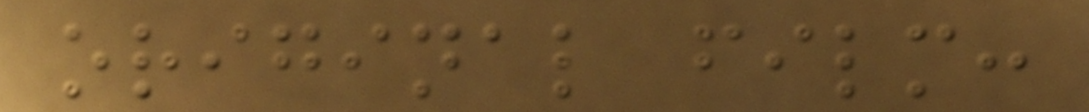original film:
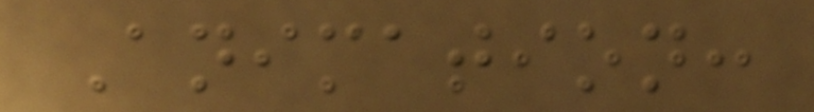Animation:
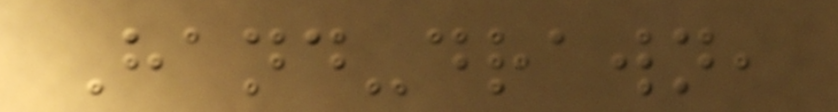Hand-drawn,
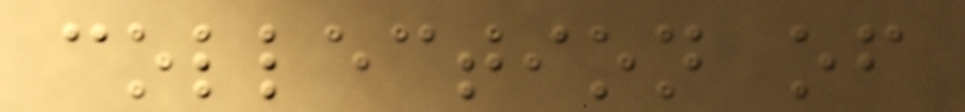collection of
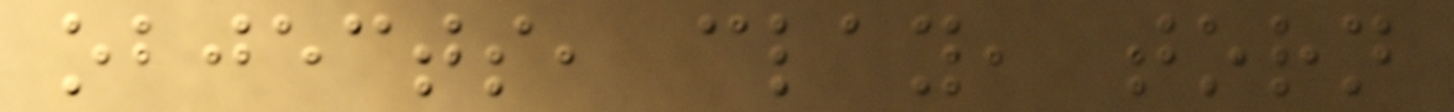objects, clay, torn
